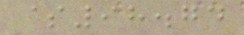$98.74
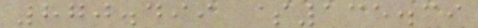870.499 $135.39
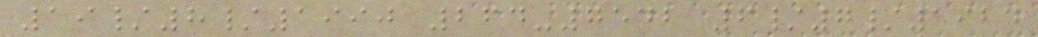19/8/1990 264-7542 6/7/1924
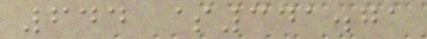644 $341.71
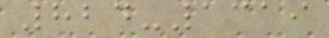824-1319
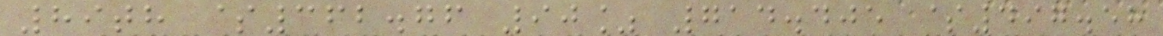89th $362.76 90% 714.405 $497.58
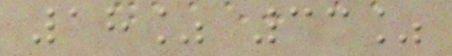18% 33%
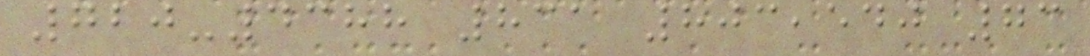720-4388 831 803,540 73
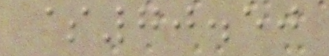$70.50
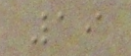19
